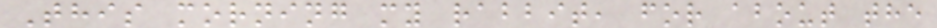This morning my rabbit, for about the
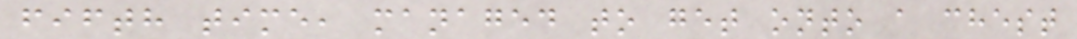fifth time, managed to get onto a chest
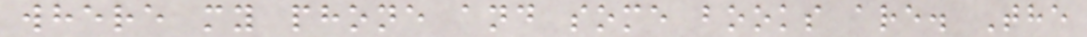where my phone and some books are. The
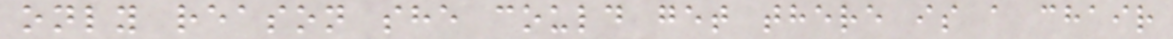only reason she could get there is a chair
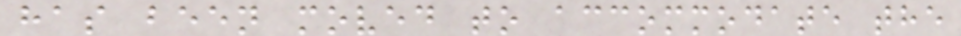has been moved to accommodate the
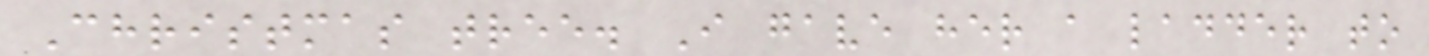Christmas tree. I gave her a ladder to
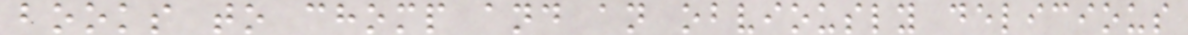books to chomp and an obviously delicious
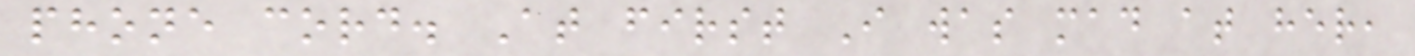phone cord. At first I was mad at her,
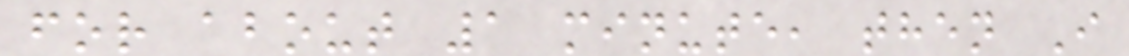for about 1 minute, then I
